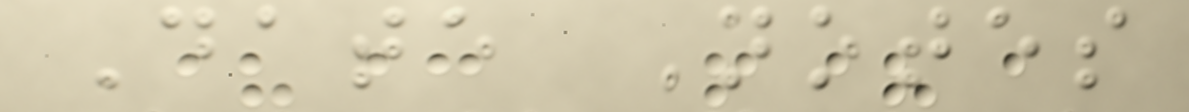Date Notes
